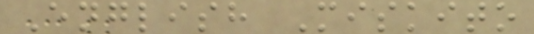English Miskito
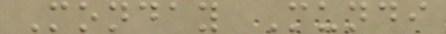Monday Mundi
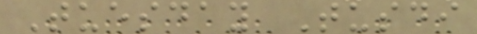Tuesday Tusdi
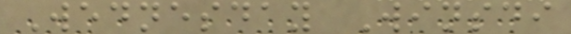Wednesday Winsdi
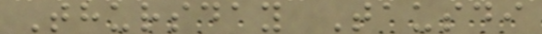Thursday Tausdi
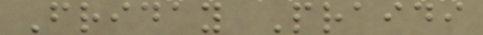Friday Praidi
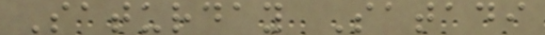Saturday Satadi
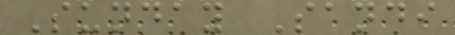Sunday Sandi
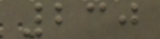230
